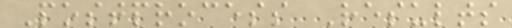Postprocess Results
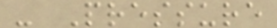- Pressure
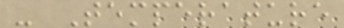- Temperature
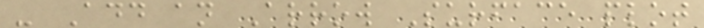- Add an Arrow Surface plot
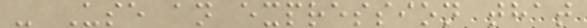- Use an expression that
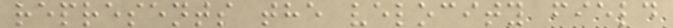represents the velocity field
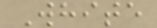White
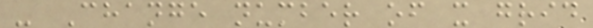- Change number of x grid
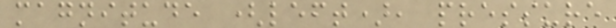magnitude (left), pressure
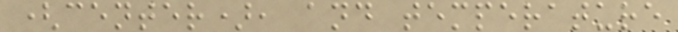(center), and temperature
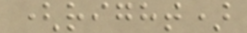(right)
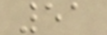51
